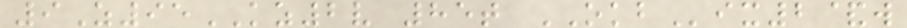9Z95KZ2v 85t OKBix2&w
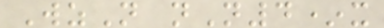WzN nN4*x
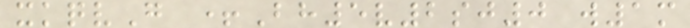xkqvG +Bh5v2sj0 w1m
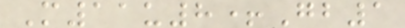M11u8+Gb1
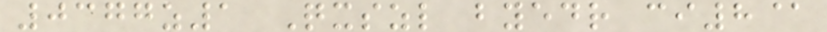0377z1 Qxszl byedr ci8@
